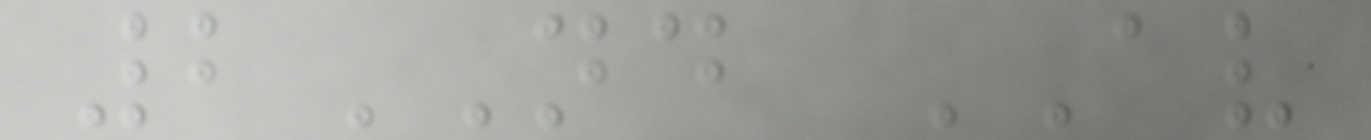2ND AV
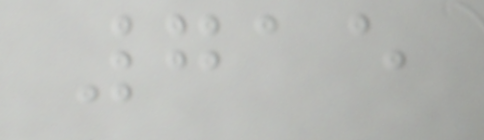715
